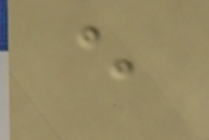e
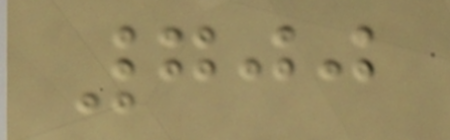700
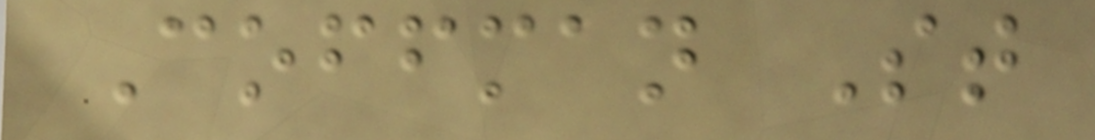Coffman St
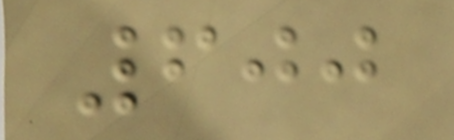600
